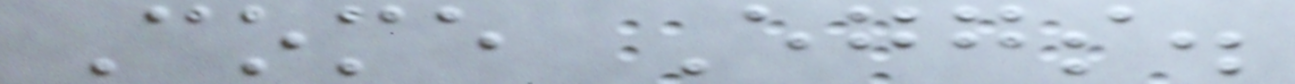Come Eggs.
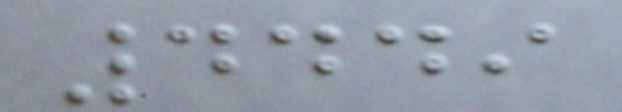4449
